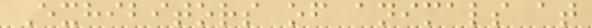Exhibitors of animals at
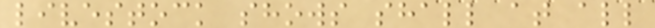livestock shows shall at all
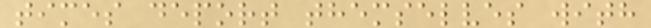times deport themselves with
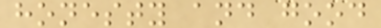honesty and good
